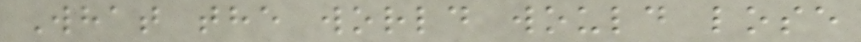What the world would lose
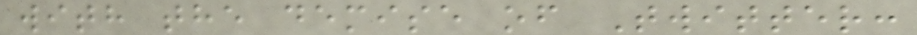with the demise of Twitter:
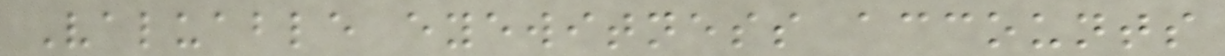Valuable eyewitness accounts
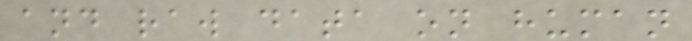and raw data on human
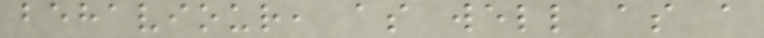behaviour, as well as a
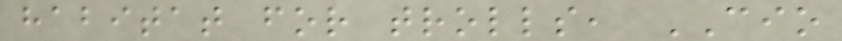habitat for trolls, CIO
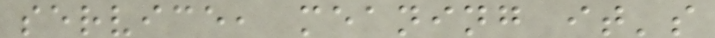service, meaning it's
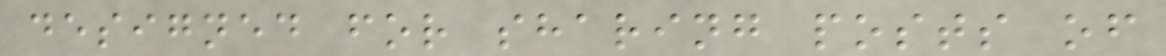designed for sharing posts of
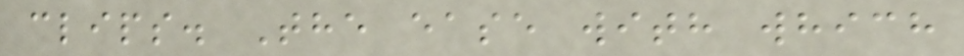clips. The ease with which
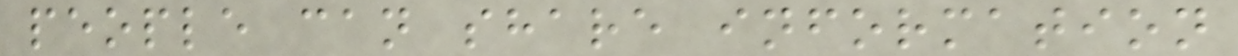people can share information
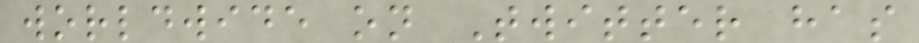worldwide on Twitter has
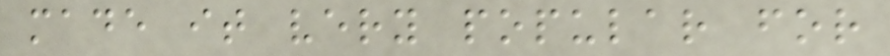made it very popular for
